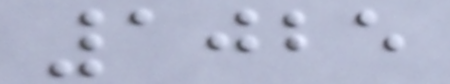1025
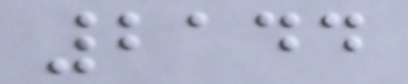2144
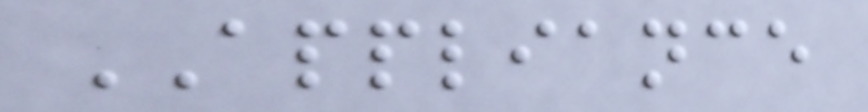APPLIANCE
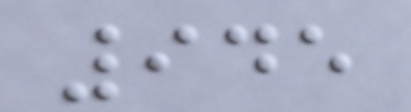945
